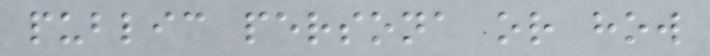public persona or how
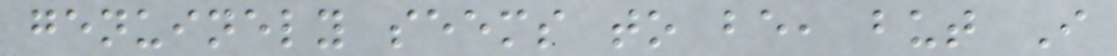genuinely seems to be, but I
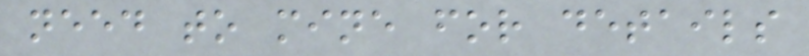need to mine for details
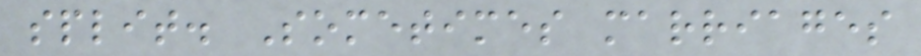split. Sometimes marriages
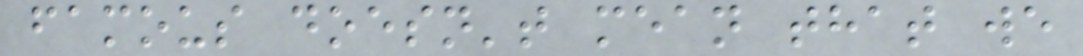famous doesn't mean that we
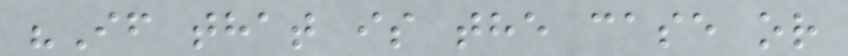"If that is the case or
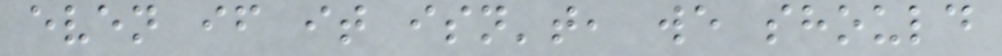even if it isn't, we should
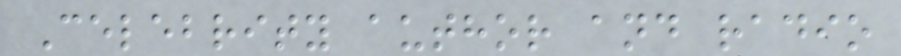Celebrity author and radio
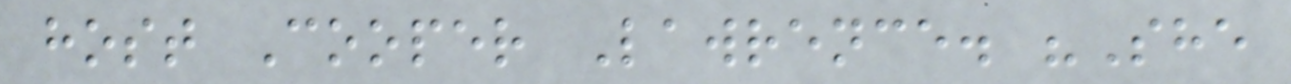host Cooper Lawrence. "She
